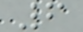6
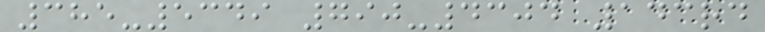385-5349 790-4304 143rd
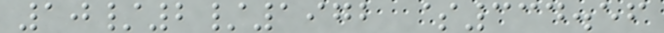10/2/1972 $334.56
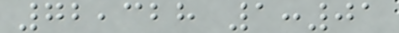72,328 1:01
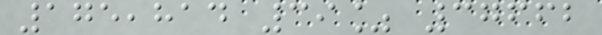175,814 39% 37662
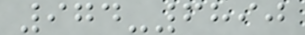974-6890
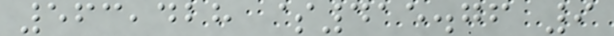563,428 $415.76 9
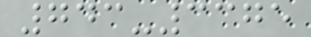743-3375
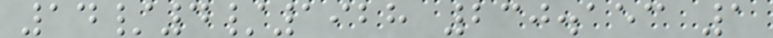14/4/1928 230.153 1
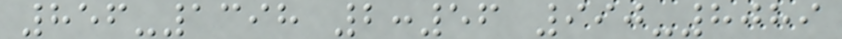856-1398 2:56 990-8089
